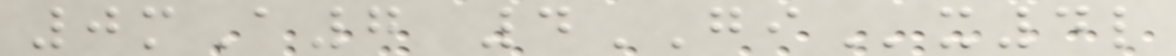0mA7 4GIx4l
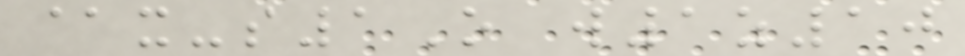@x-s1O w1z10
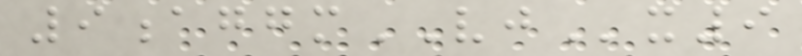9aggmVJx9
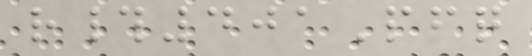r#401Pfq
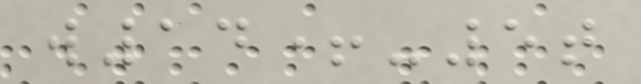w14+-5t
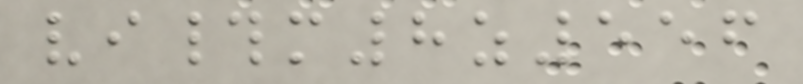vi#m8z556
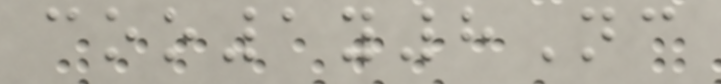coo1y8Nc
